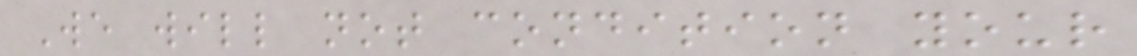We will not condition your
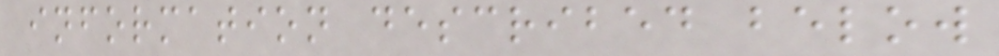information described below
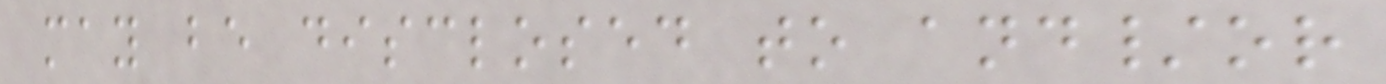may be disclosed to and/or
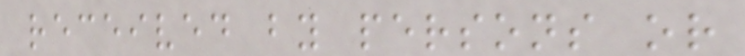received by persons or
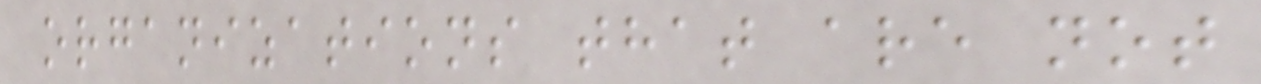organizations that are not
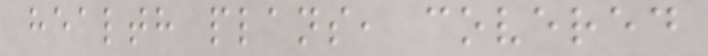health plans, covered
